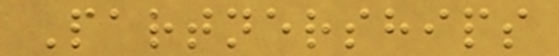Partnerships
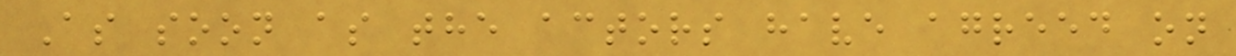As soon as the actors have agreed on
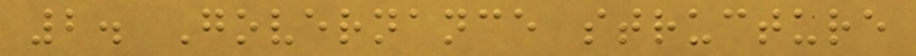2. Governance structure
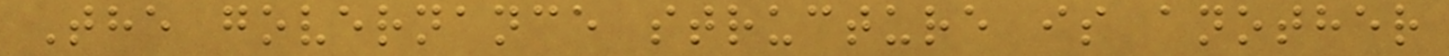The governance structure is another
